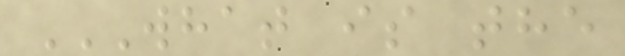WHAT IS THE
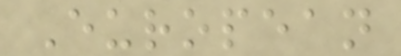European
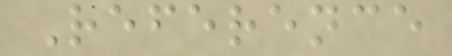Reference
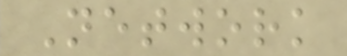Network
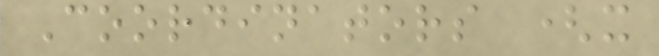Coordinators (x
